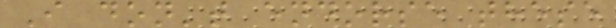I don't endorse these
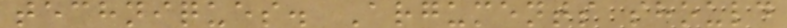techniques. Arguments should
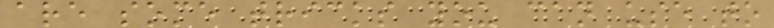are some tricks you can use to
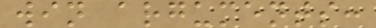win arguments:
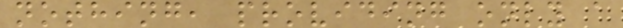nothing, providing only a
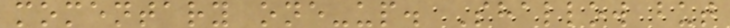momentary one-up. Shallow but
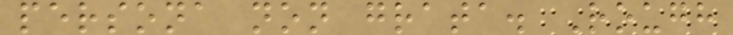persona non grata. Rough
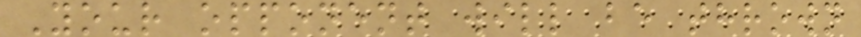Your opponent will be thrown
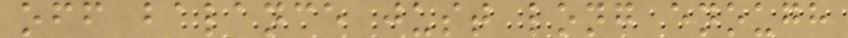off balance just long enough
